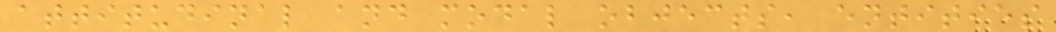attitudinal and modal objects, entities
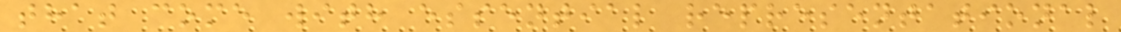that come with essential representational
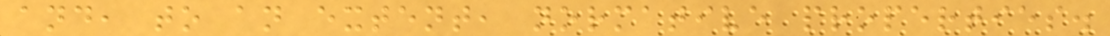and, to an extent, normative properties.
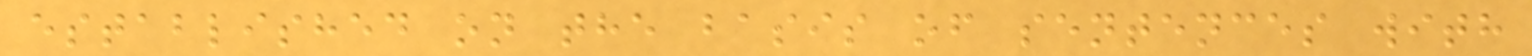established on the basis of sentences with
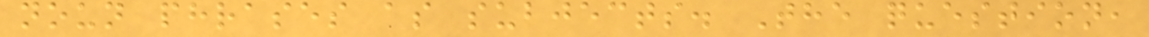noun phrases as subjects. The question,
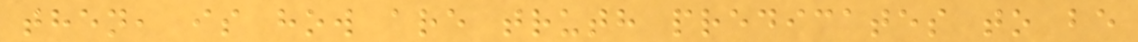then, is how are truth predicates to be
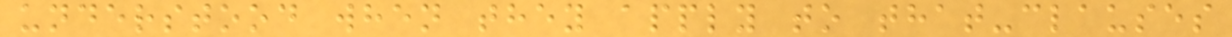understood when they apply to that-clauses
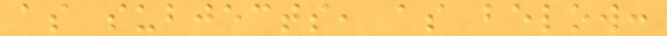as subjects, as below:
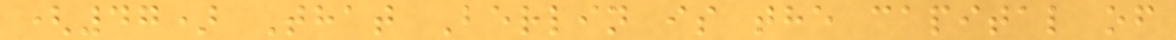(47) That Berlin is the capital of
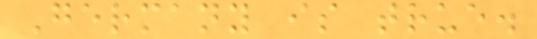Germany is true.
